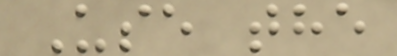Use the
